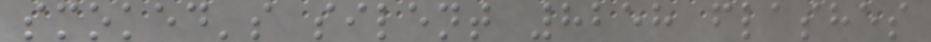smoked's silent 8258 flashes
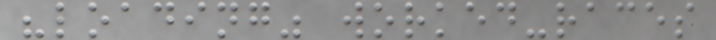"loading" worked-races
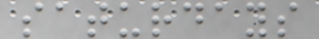saturdays
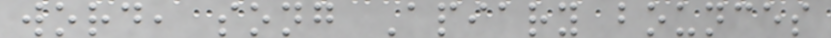word, song Apiary bounces
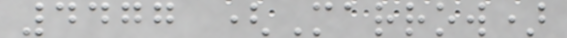4477 (Marrow)
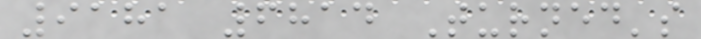9181 6814 Turned's
